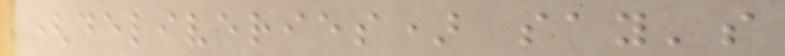(deliveries) say's
